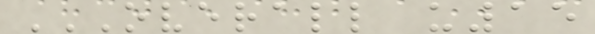OVERALL U15
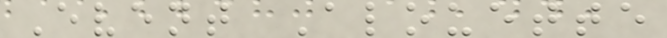Event Alouette
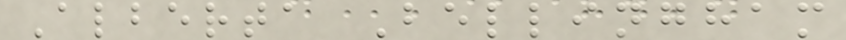Alberta Bellingham
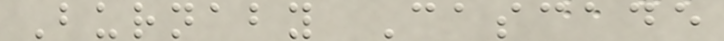Burnaby Cascade
